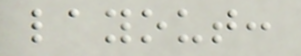layout:
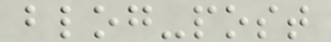blog-post
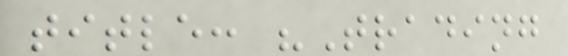title: "Trading
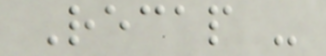Recap -
